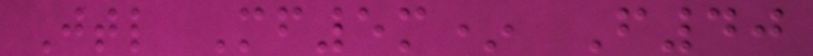Jtl Mf5m* F40
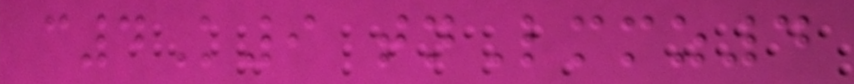c4K9 tnLmmz4
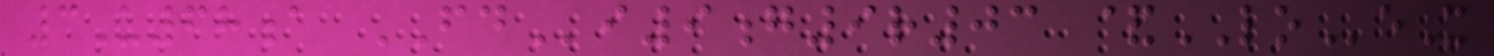3U68a FDi9g9r03 &LOeX
